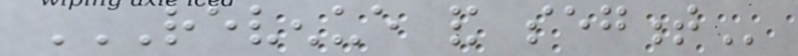REVENUE AND SEGMENT
